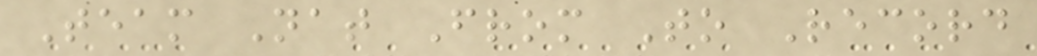Team Nat From To Record
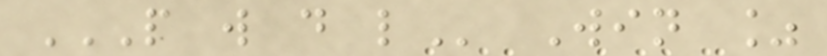P W D L Win %
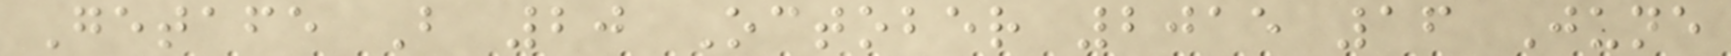Getafe B 20 October 2015 16 June
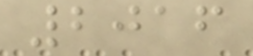2016
